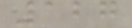127
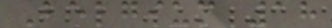Belgium 18
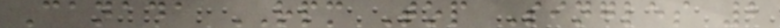Canada RPM Top Singles 2
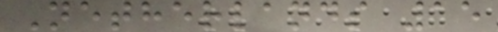Netherlands 15
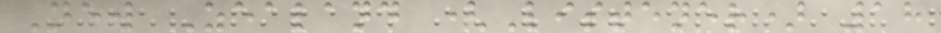New Zealand (Listener) 18
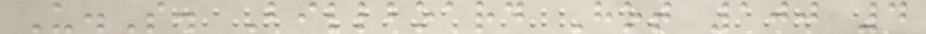U.S. Billboard Hot 100 4
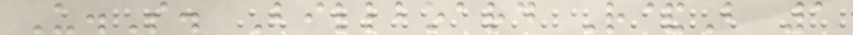U.S. Billboard R&B 1
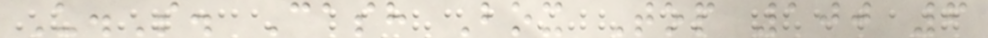U.S. Cash Box Top 100 6
